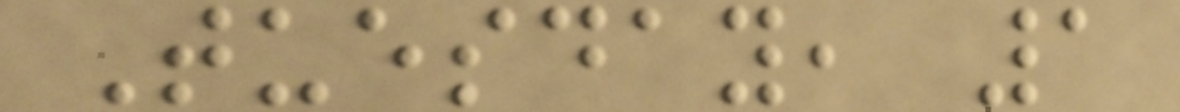Tuesday, 1
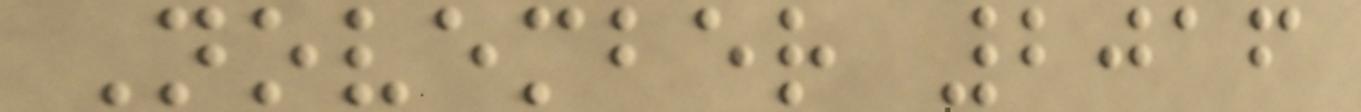November 2016
